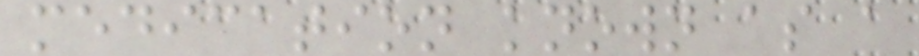medication known as a
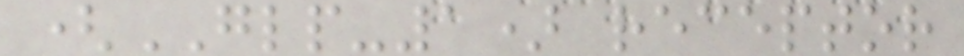(GLP-1) receptor
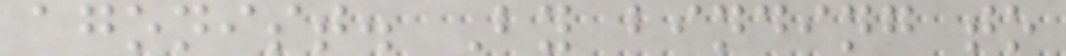agonist. By binding to
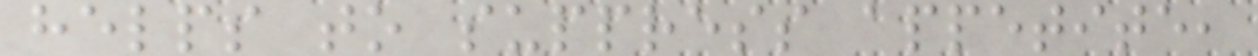helps to suppress appetite,
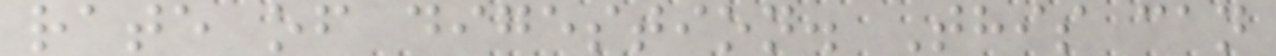rate of digestion. This can
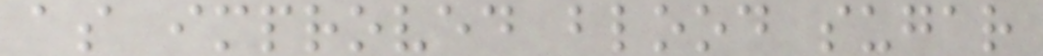as improved blood sugar
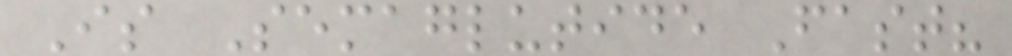Is Semaglutide Fast?
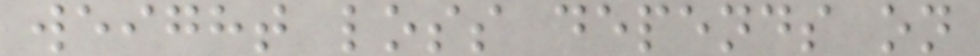weight loss depends on
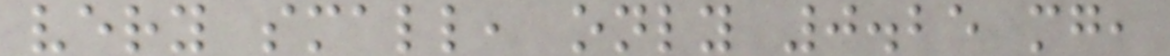very small, only 0.25 mg,
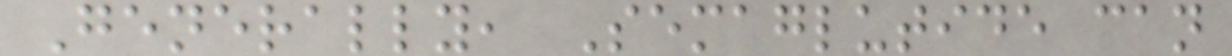Generally, Semaglutide can
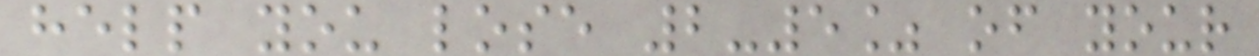help you lose 2-5% of your
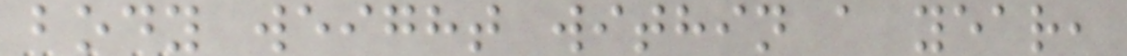body weight within a year,
